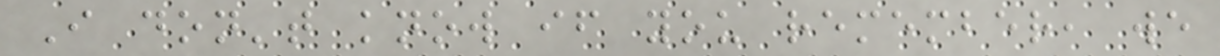I don't know if you remember, we
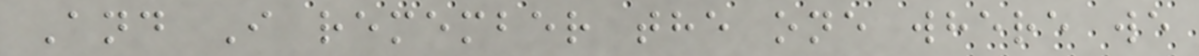And I remember the one where we
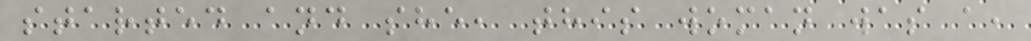started and she, this woman was a,
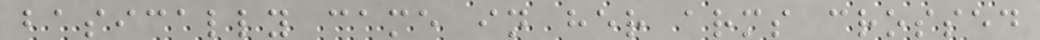basically came in her arms crossed
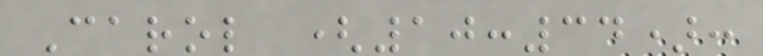Carol (10:34):
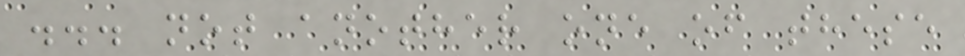... not another one of these
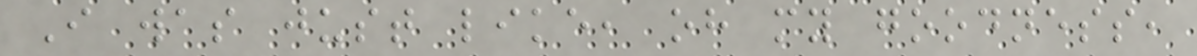I was just like, oh my goodness,
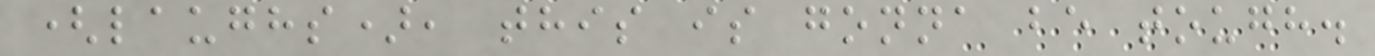(laughs), this is gonna be tough.
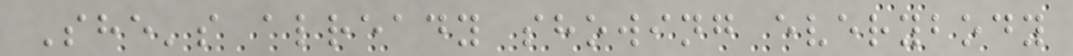She's already showing everybody
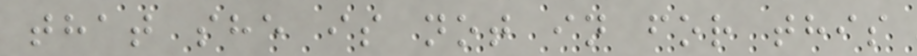that she is not in for this
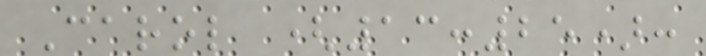Carol (13:25):
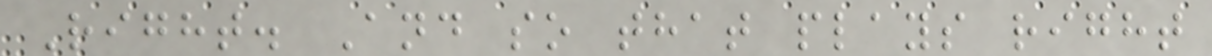Right. And so that plays right
